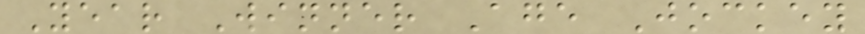Year Winner Age Jockey
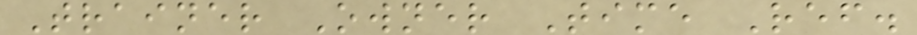Trainer Owner Time Ref.
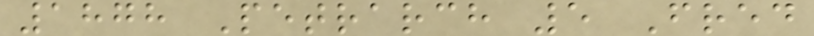1878 Petrarch 5 Fred
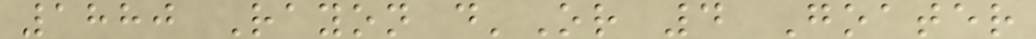1880 Rayon d'Or 4 Goater
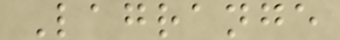Lagrange
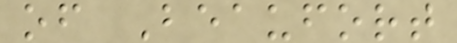of Beaufort
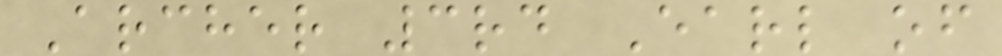Archer 3rd Earl of
